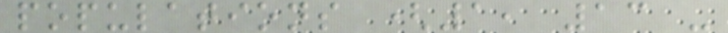populations (1, 13 -
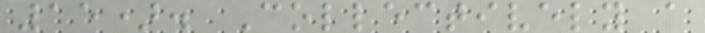15). Collectively a
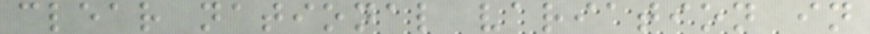clear national variation in
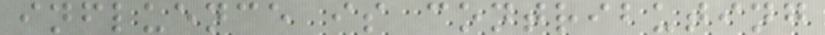influence is contributing
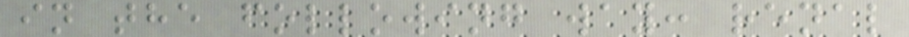in the following way: renal
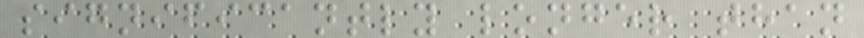significantly longer than
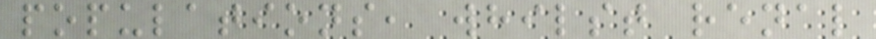populations, whilst renal
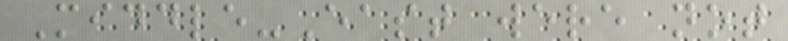Middle-East were not
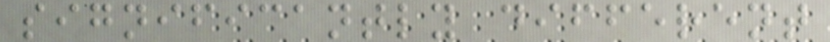significantly different
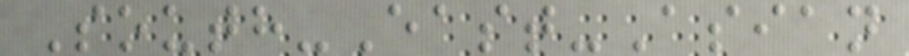South-East-Asian
